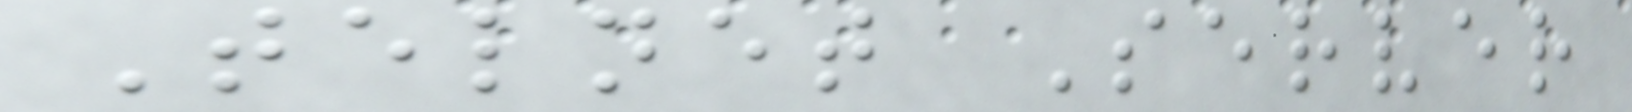Telnet Server
